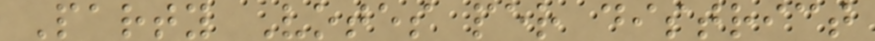Party Votes per district
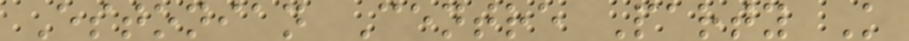Estonian Centre Party K
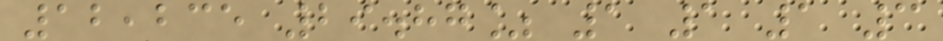12,235 29.87% 1 1 1 3
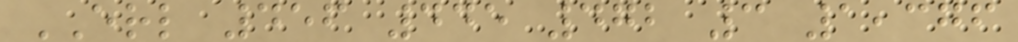ERL 456 445 472 3 1,376
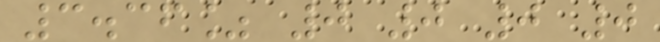3.36% 0 0 0 0
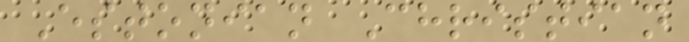Estonian Christian
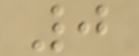0
